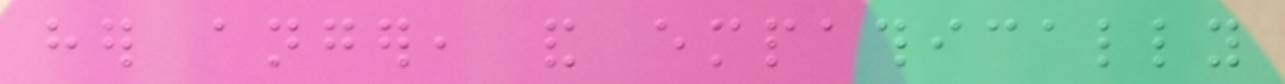her anger, and empathically
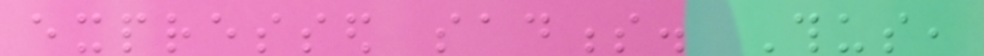expressed sadness. Thus,
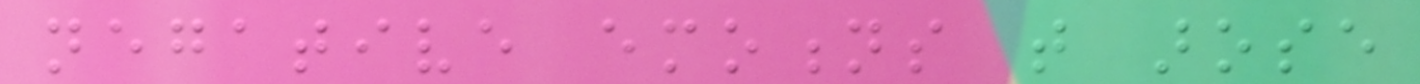negative emotions that arose
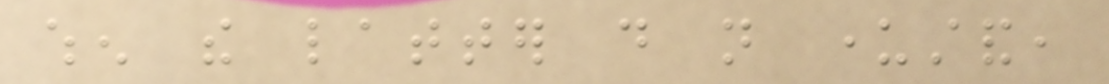when the latter do not understand,
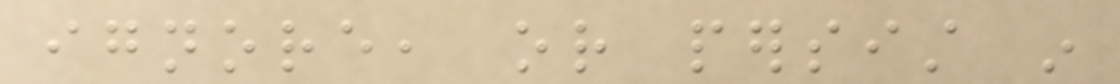ignore, or persist in
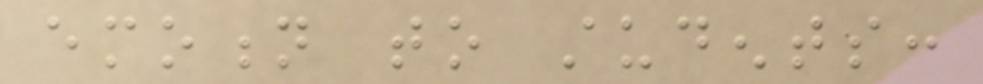emotion to students:
